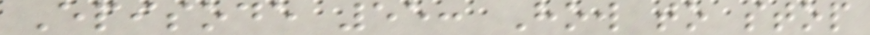Episode 55: How to stop
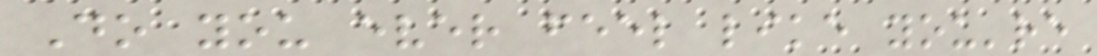Do you ever feel like you're
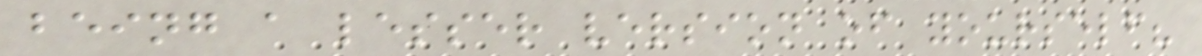being a lesser version of yourself?
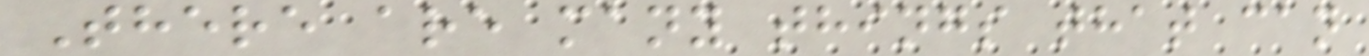There are many things that can
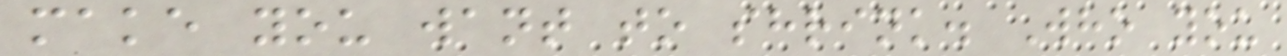make you want to shrink. Who you
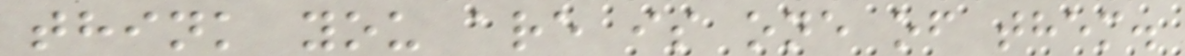think you are is one of them.
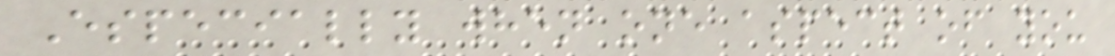Especially when one aspect of you
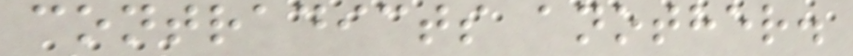contradicts another.
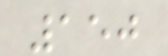150
